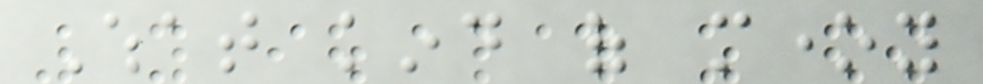What kind of money
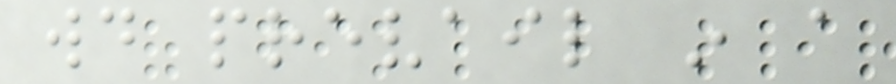would prevail in a
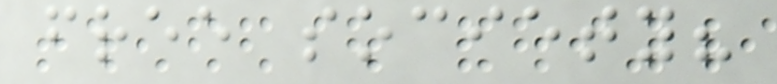free society?
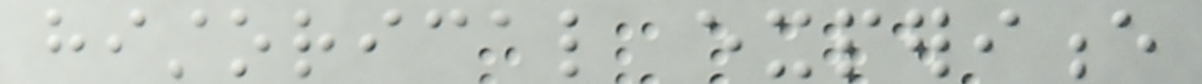historical experience
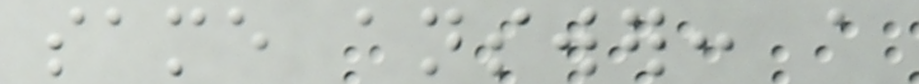same answer: a
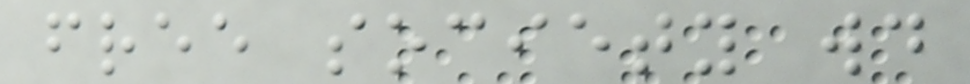free society would
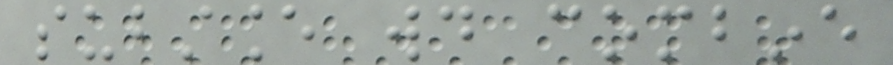substance would combine
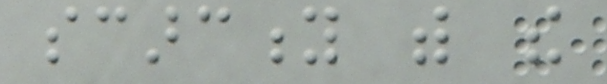scarcity with the
